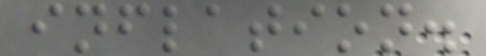inflation.
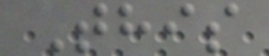This
